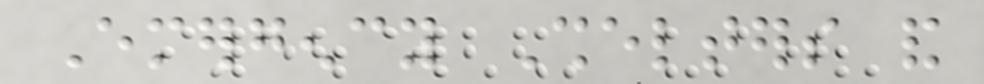Emergency Shelters and
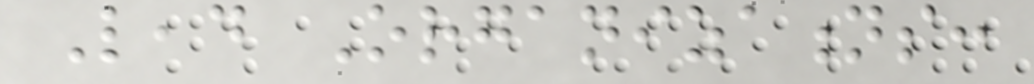Lead Organizations:
